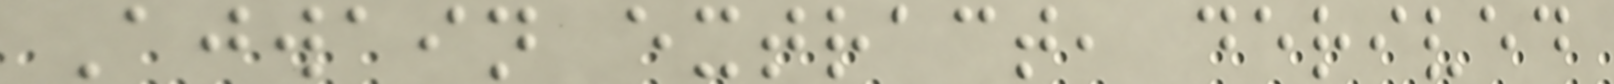Ajwain extract, derived
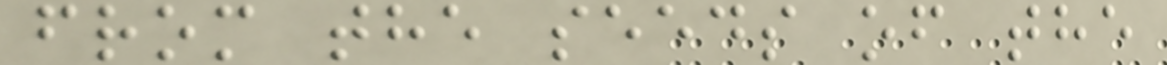from the seeds of the
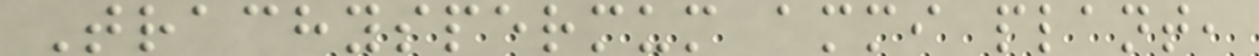Trachyspermum ammi plant,
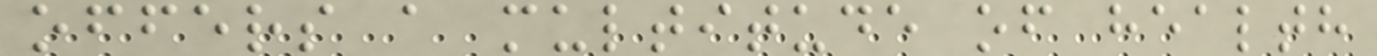offers a multitude of health
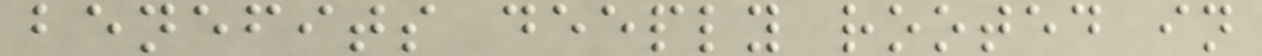benefits deeply rooted in
